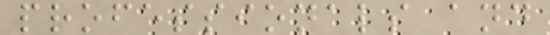professionals and
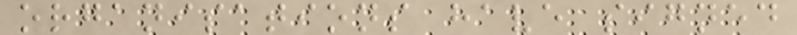organisations have signed
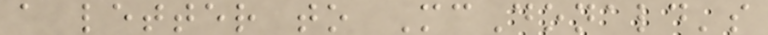a letter to McDonald's
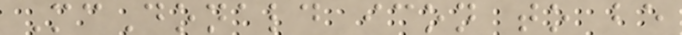McDonald icon to be
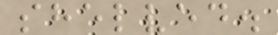shelved.
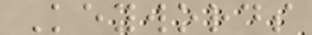Keywords
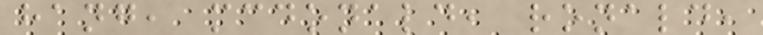hang, mcdonald, ronald,
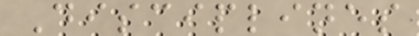Disciplines
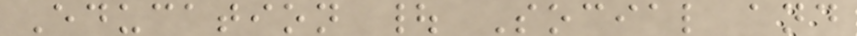Education | Social and
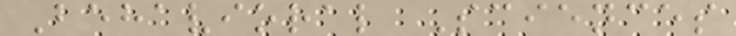Behavioral Sciences
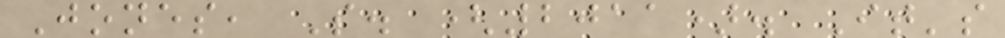Jones, S. (2011). It's
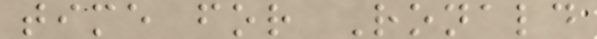time for Ronald
